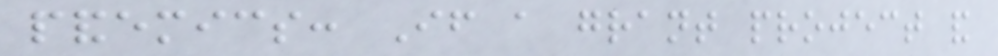pandemics: If a grant project and
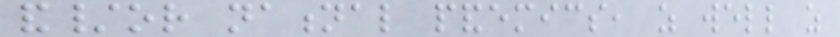and/or national pandemics, as well as
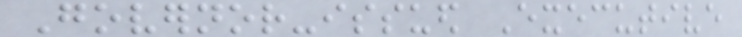Governor-issued Executive
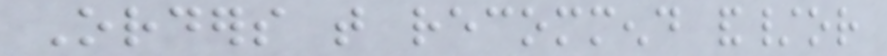Orders that recommend and/or
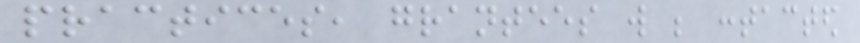practices, grantees will be contacted
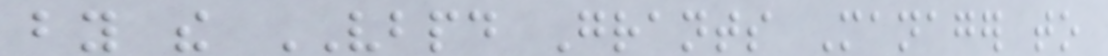by the VBPD Grants Manager to
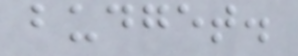budget.
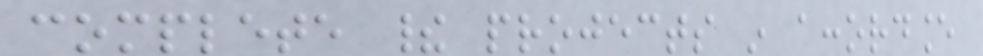complete their projects in accordance
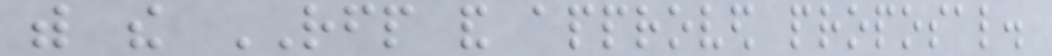with the RFP and approved proposal.
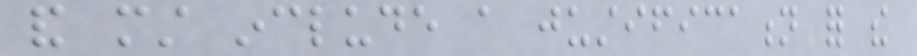and must include a justification for the
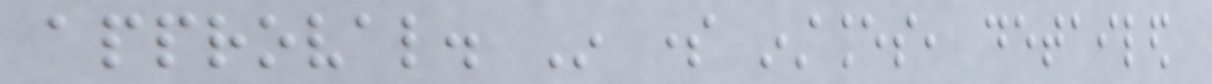approval. In some instances, detailed
